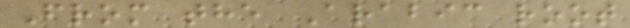From the Arabic root
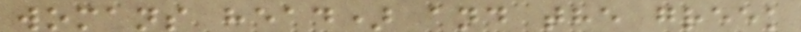womans head) and the greek
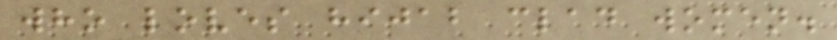who loves hijab clad women.
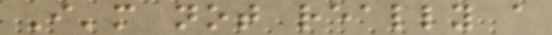I'm not really a
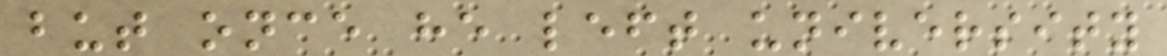but once he left university
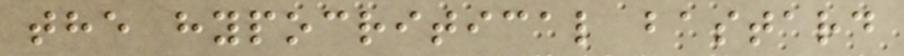the hypocritical bastard
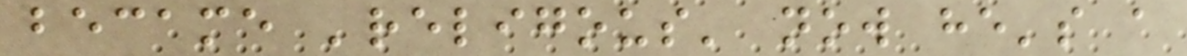became 'religous' now he's a
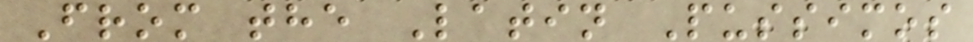From the Latin Pussimos
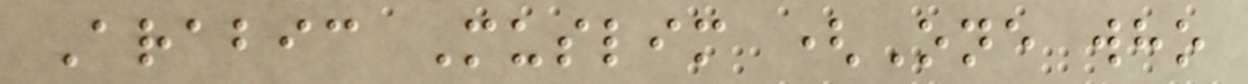Arabic Muslim (One who
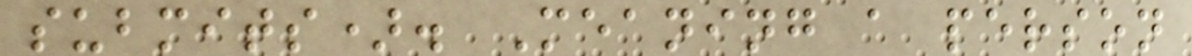submits). Meaning a person
